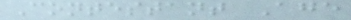Contestant Age
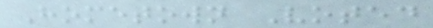Hometown Voted
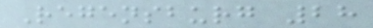Regensburg 28
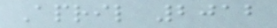April 2012
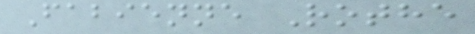Fabienne Rothe
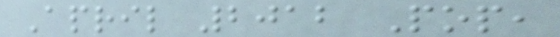April 2012 Pop,
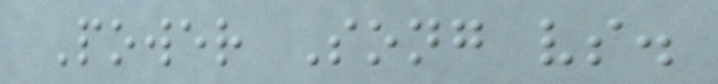Power Song vs.
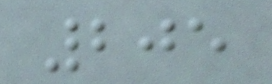205
